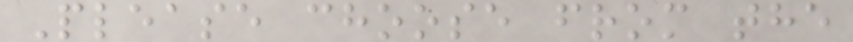Please choose from the
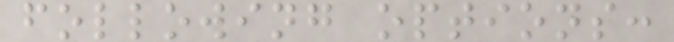following options:
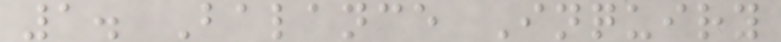1. Balance Inquiry
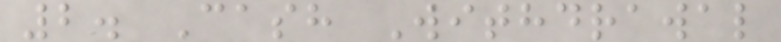2. Cash Withdrawal
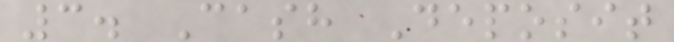3. Cash Deposit
